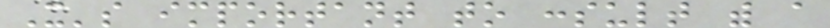It's important to consult with a
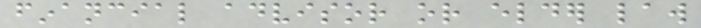financial advisor or elder law
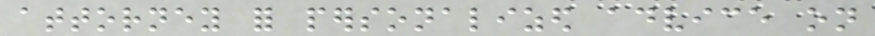attorney for personalized advice on
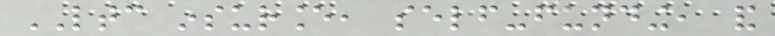LTC insurance, self-funding, and
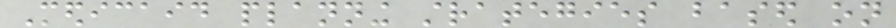Medicaid planning strategies based on
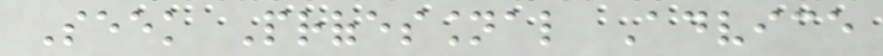Seek Professional Advice
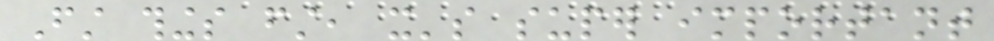First things first, it's super important
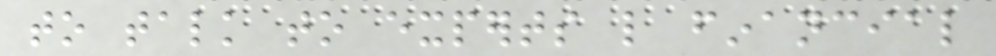to talk to experts like financial
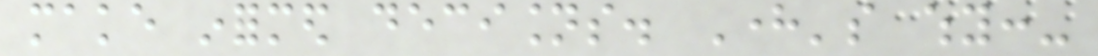make informed decisions. Here's why:-
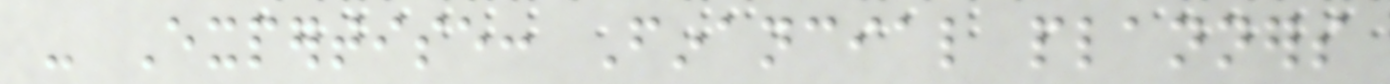- Expertise: Financial planners
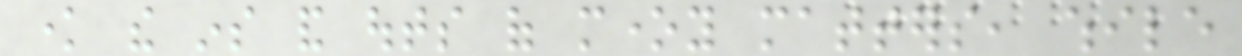know the ins and outs of money matters, while
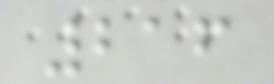216
